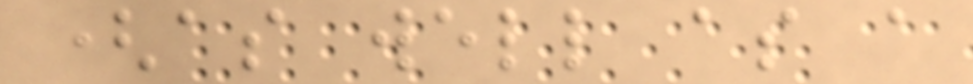(as well as a
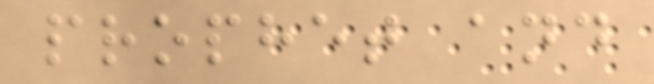prophet and
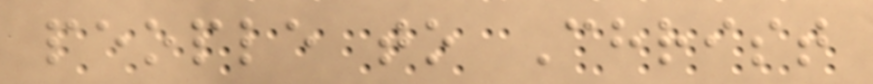people to Christ
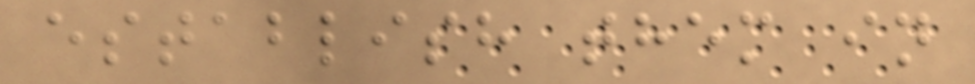establish them in
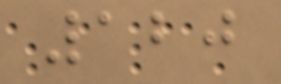120
